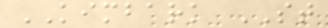KIMBARK ST
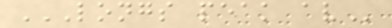LONGS PEAK AV
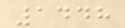1448
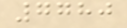7780
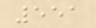551
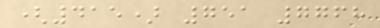(415) 751 7768
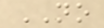NO
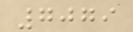7079
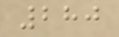280
